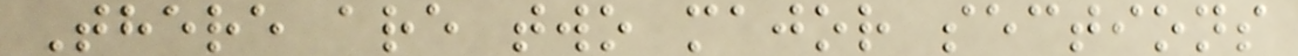There are two major sections
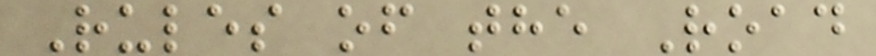Rules of the Road
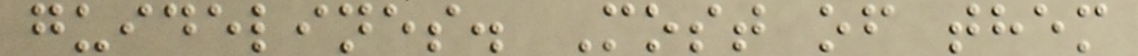guidelines. Most of them
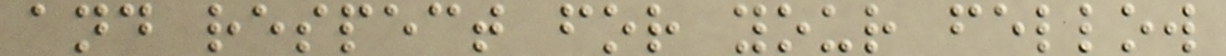and respect for your fellow
